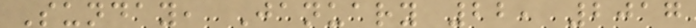Sunday, January 22, 2017
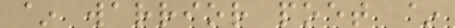~ warrior poet ~
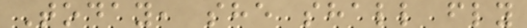Today, she shall fly
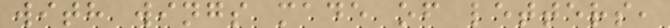with wings made of letters,
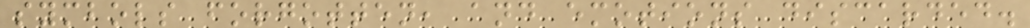symbols forgotten, and emotions discarded.
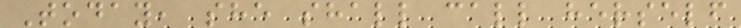Today, she shall call herself
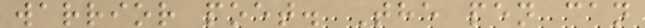warrior poet. The pen can
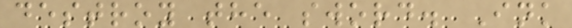destroy the sword. Ink
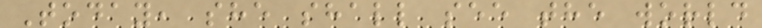Today, she shall see the world
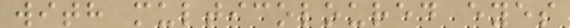with multicoloured eyes
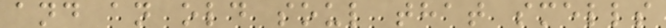and an old soul that smells
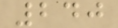240
